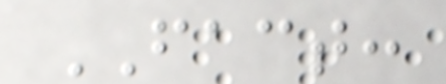FACT:
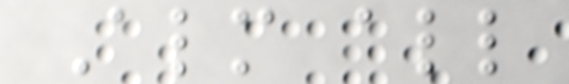Almost all
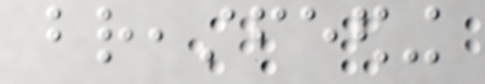breastfeeding
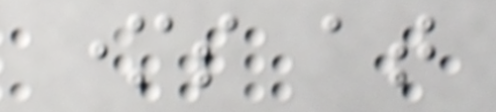mothers at
